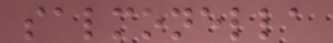salmonella
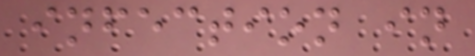infection in
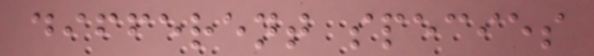different species
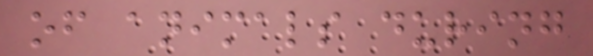of animals during
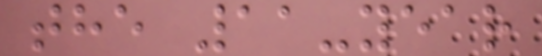the 11-year
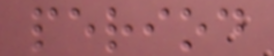period
